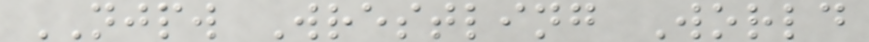NJPW Wrestling World
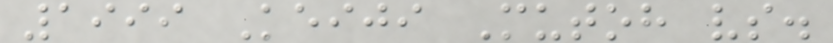1999 Keiji Mutoh vs.
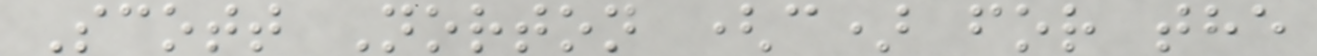Scott Norton (c) for the
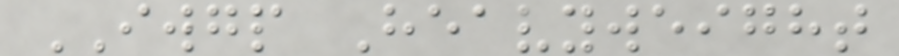IWGP Heavyweight
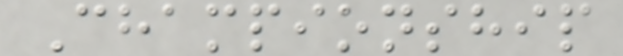Championship
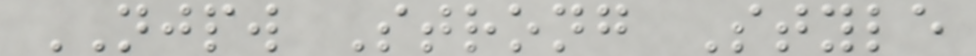NJPW Strong Style
